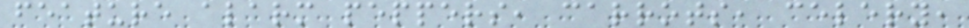feature alarm peppers, carrots, celery,
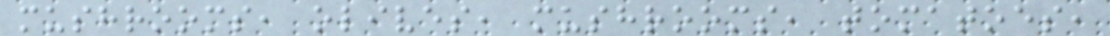mushrooms, olives, mushrooms, tomatoes,
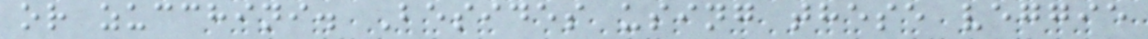or zucchini. Besides using these veggie
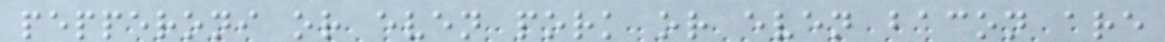pepperoni or even pork or even bacon are
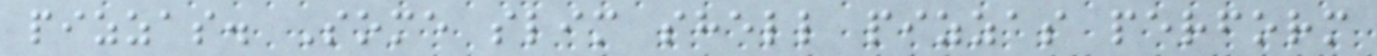pizzas. Some slim shell pizzas perform
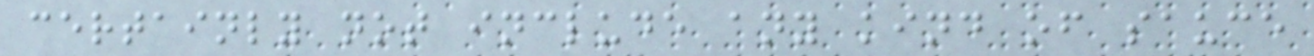certainly not include any kind of sauce
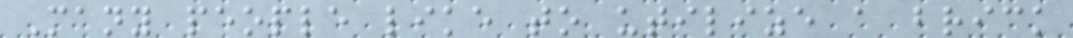Many people like to utilize a brick
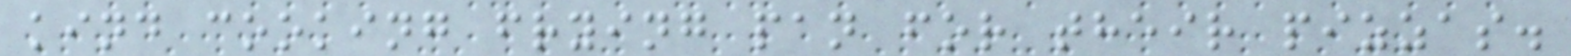kind cooking frying pan for their pizzas.
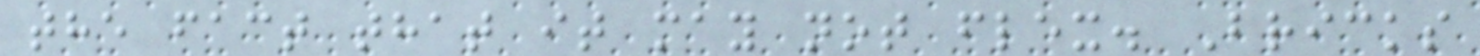the fact that it may not flex. Bricks
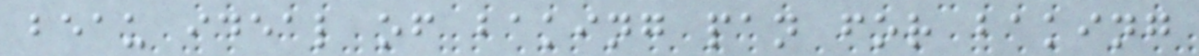beau ideal of baking pan for baking
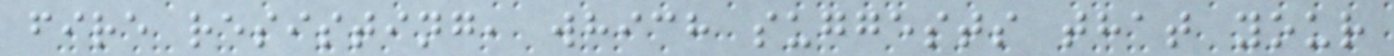fire resisting, which suggests that your
